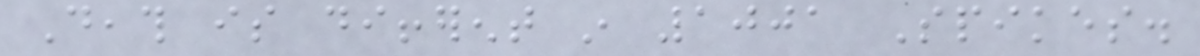Death is different in 1001 Spikes.
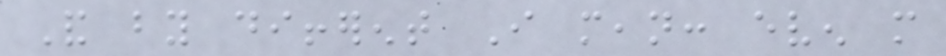And by different I mean: even more
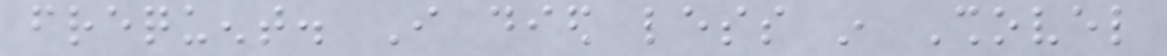frequent. I died less in Shovel
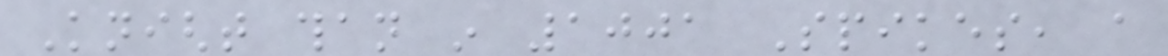Knight than in 1001 Spikes, a
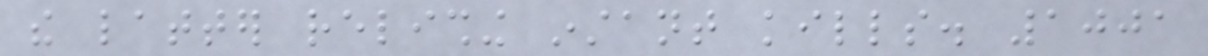the latter relishing instant kills. 1001
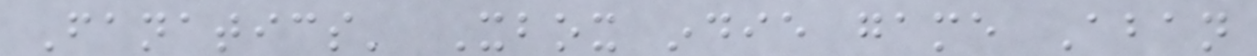Fanatics' Xbox indie game Aban
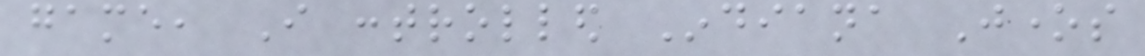game, I controlled Indiana Jones
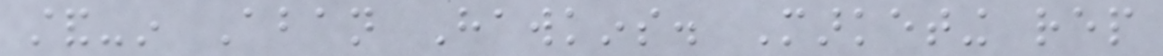stand-in Aban Hawkins. Marketing rep
